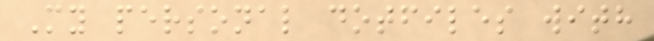My personal dotfiles with
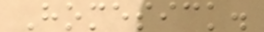Homesick.
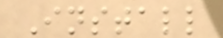Install
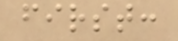first:
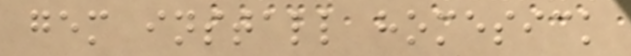gem install homesick
